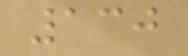130
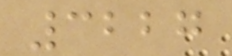3227
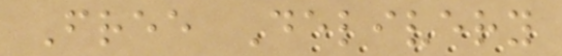Free Delivery
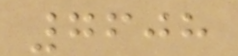7608
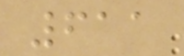611
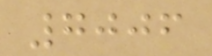7006
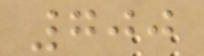700
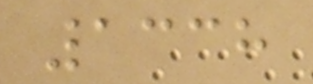1338
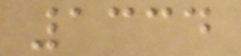1334
